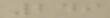249
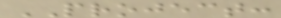PROJECT:
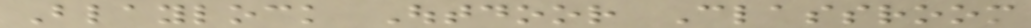Blaylock Outdoor Classroom
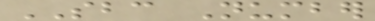SBC Number
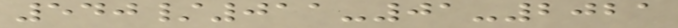540/011-01-2021
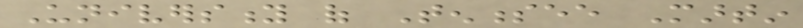University of Tennessee Martin
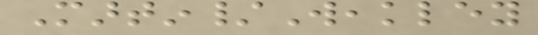Martin/Weakley
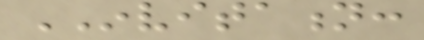INVITATION:
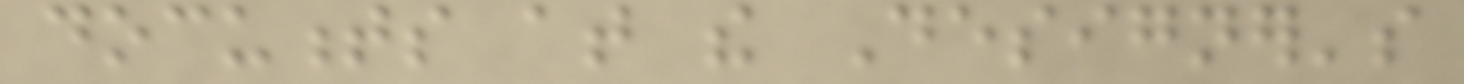documents at the Designer's
